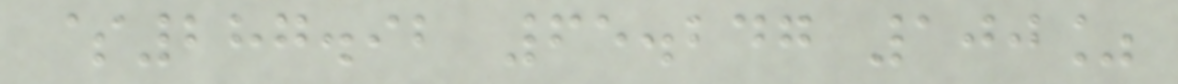$287.92 65.247 100%
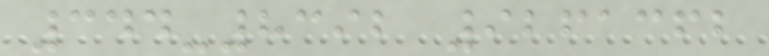344-8392 9261362
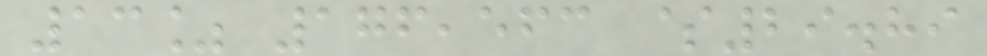13% 176,563 $29.89
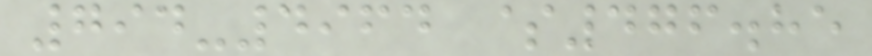794-4964 $476.85
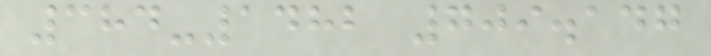384-1482 709.147
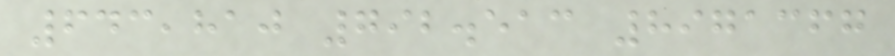643,810 792.513 8971367
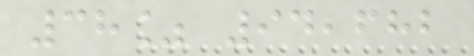38% 94,682
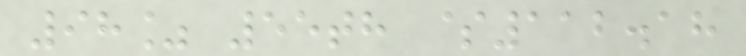98% 55th $112.18
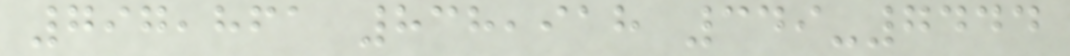797,861 838,918 349-7444
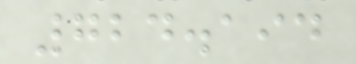724.194
